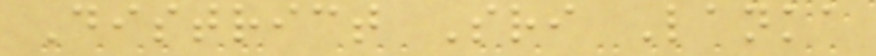District Sri Lanka
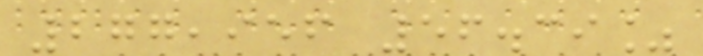277,956 56.39%
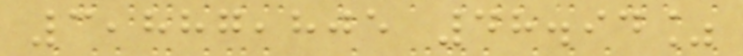3,887,805 48.94%
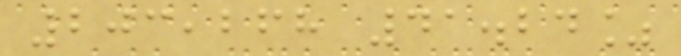203,268 41.24%
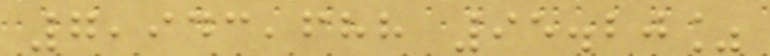7,943,688 95.20%
